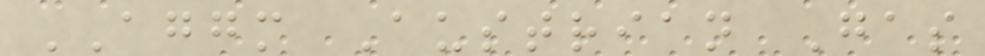AGGM Austrian Gas
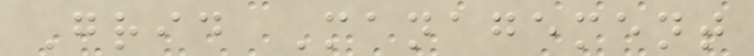Grid Management
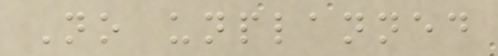No unplanned
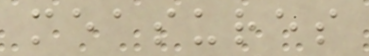measures
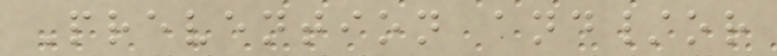Prevention and/or
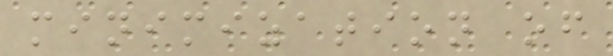minimization of
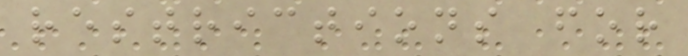restrictions for
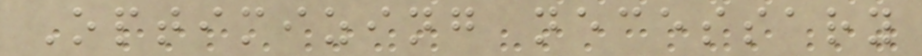Optimizing necessary
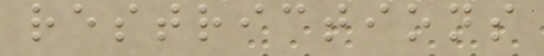restrictions
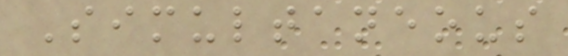Simultaneous
